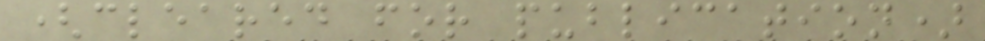(cleared for publication)
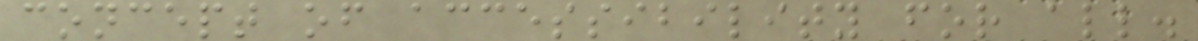concept of accessibility for all.
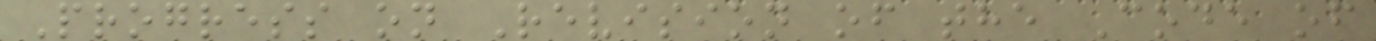Progress on Revision of the Code of
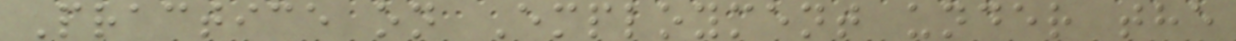Practice on Employment under the
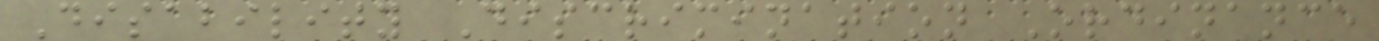Disability Discrimination Ordinance
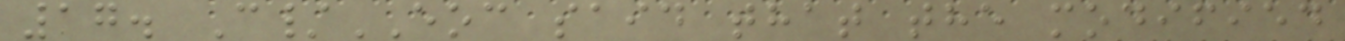17. C/EOC said that the modified
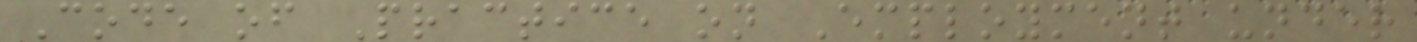Code of Practice on Employment under
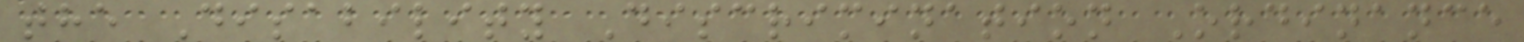the Disability Discrimination Ordinance
